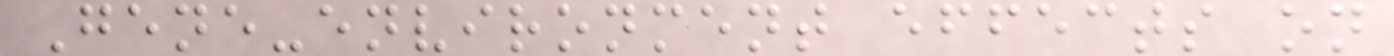Gene-environment effects on
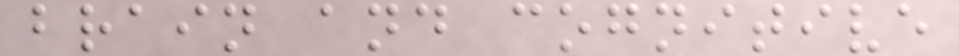brain and cognitive
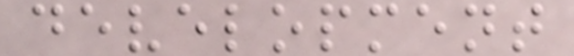development
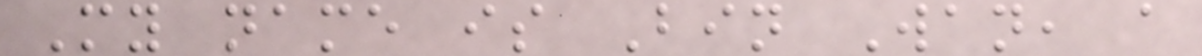My name is Bin Wan, a
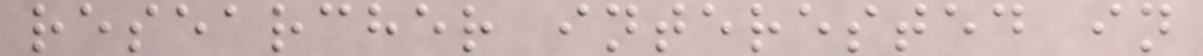researcher interested in
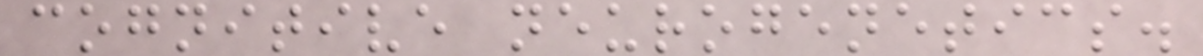cognitive neurogenetics.
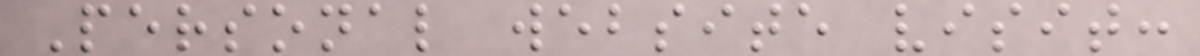Personal website visit:
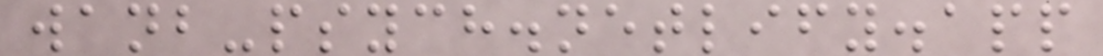wanb-psych.netlify.app
